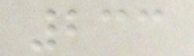233
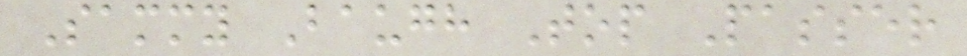Sammy Baugh Top Passer
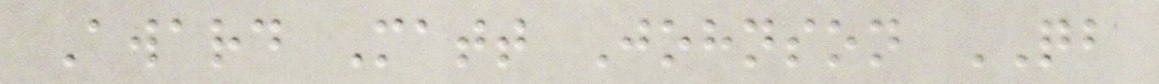Award Matt Johnson QB
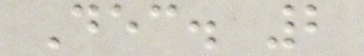Dec. 2
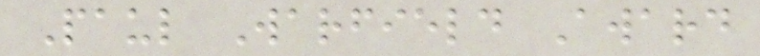Paul Warfield Award
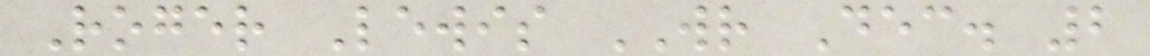Roger Lewis WR Dec. 2
